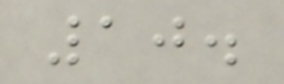10.
